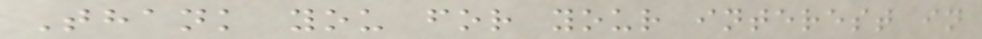Thank you for your interest in
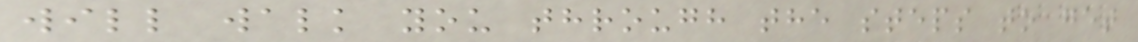will walk you through the steps to get
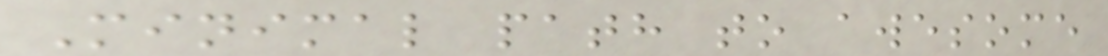Minimal path to awesome
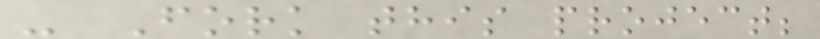- Fork this project;
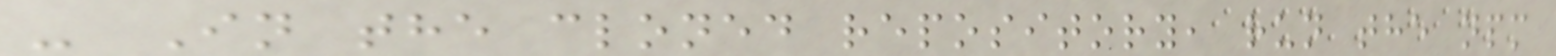- In the cloned repository, run the npm
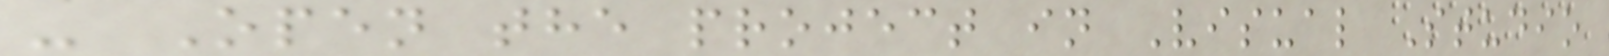- Open the project in Visual Studio
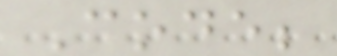Code;
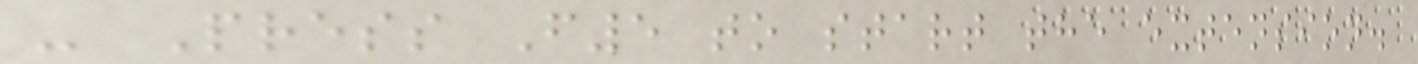- Press F5 to start the extension.
